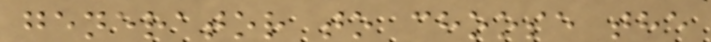generator to choose the
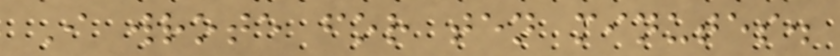I wrote for ten minutes.
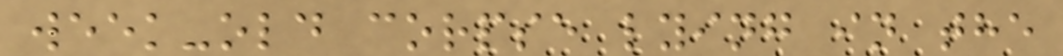week-old corpse lying in the
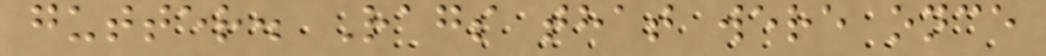gutter. Rags that were once
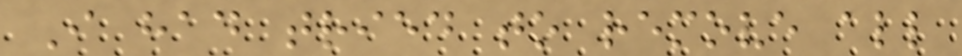I had tried to remove all
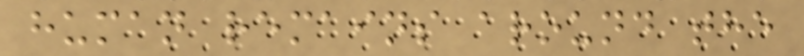human remains around the
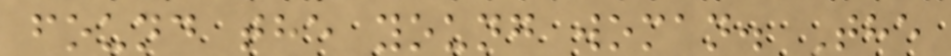found the young woman. The
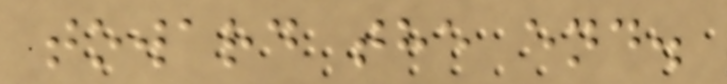toward the end.
